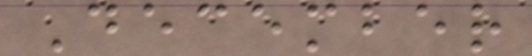December
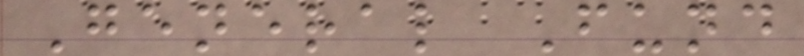General Fund
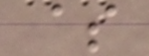$
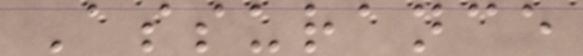Assurance
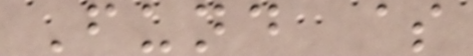Fund $
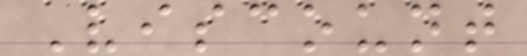Viscount
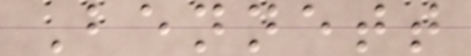Bennett
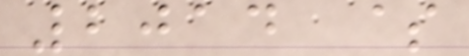2014 $
